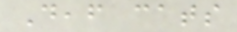Deaf cats
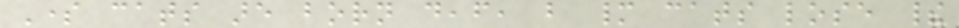Some cats are born deaf, but many cats lose their
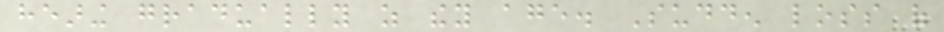hearing gradually as they age. Sudden loss of
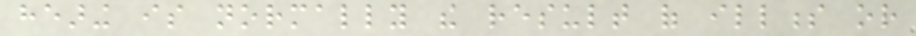hearing is normally the result of illness or
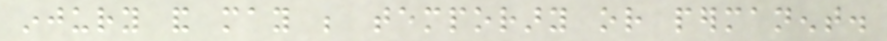injury and may be temporary or permanent.
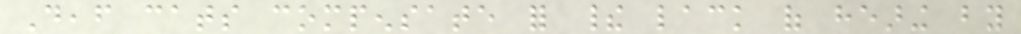Deaf cats compensate for their lack of hearing by
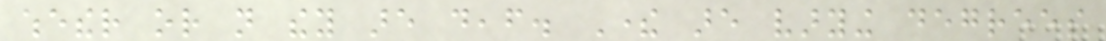whether or not they are deaf. There are varying degrees
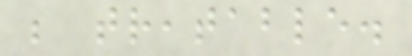be treatable.
